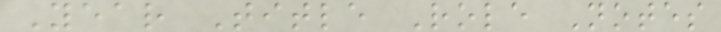Year Title Role Notes
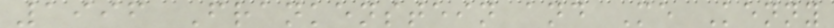1996 Frankenstein and Me Kenny
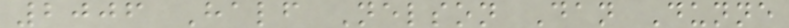2006 Half Nelson Dan Dunne
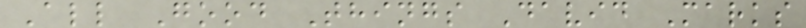All Good Things David Marks
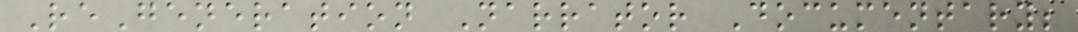ReGeneration Narrator Documentary;
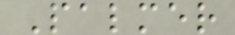Palmer
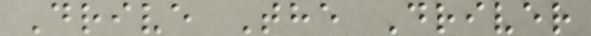Drive The Driver
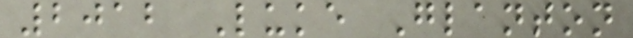2012 Luke Glanton
